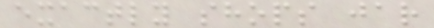exactly shops jar
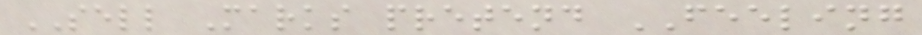SELL Marks pretend FEELING
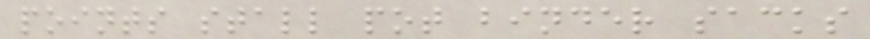points stall pot binder sacks
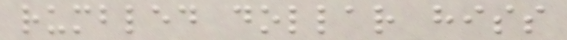rumbled dollar hiss
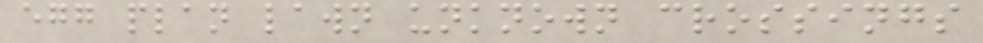egg plan lawn unknown crossings
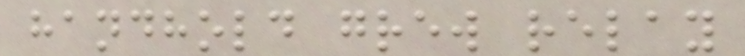handhold grew relay
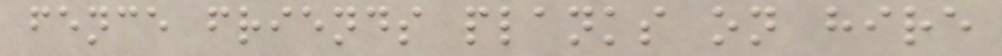fence friends planks on hire
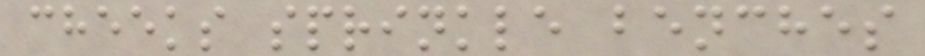cheeks sprinkle benches
